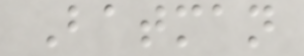Batman
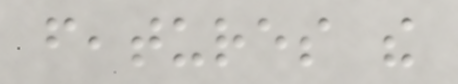features the
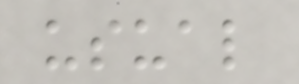usual
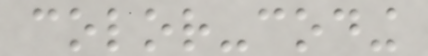color-coding
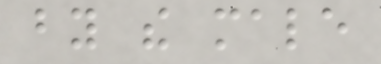by the male
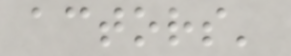actors'
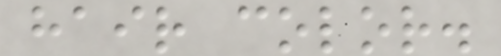hair color.
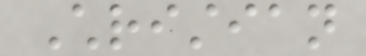Christian
